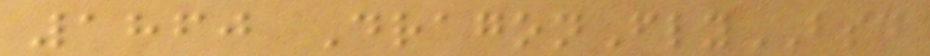1860 DragonFlyBSD
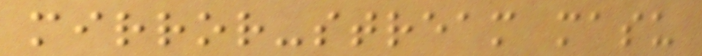mirror-stream masu
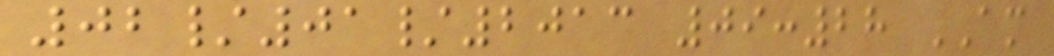02/01/2013 09:28 AM
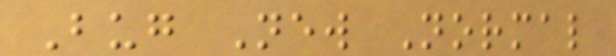Bug New Normal
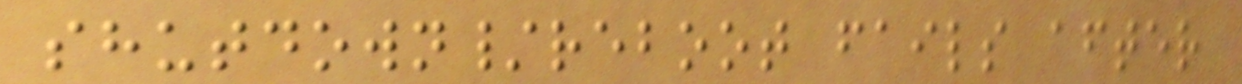shutdown/reboot fails after
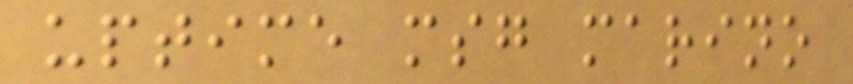uptime msg marino
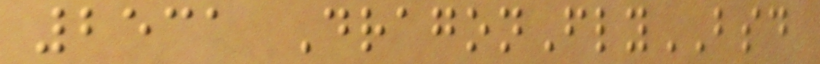2531 DragonFlyBSD
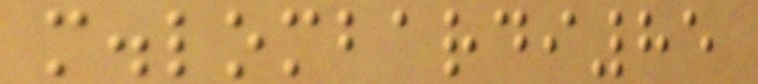m.lombardi85
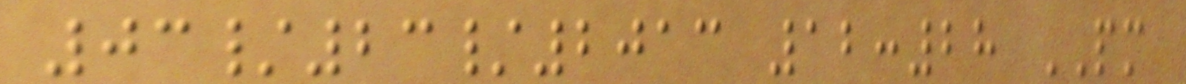03/23/2013 12:28 PM
